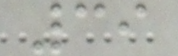39
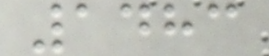1483
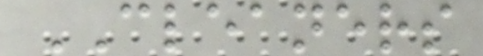CLEANERS
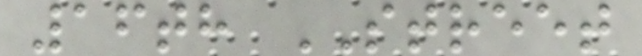16th STREET
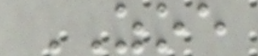ZOE
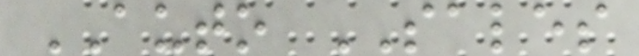AUTO SALES
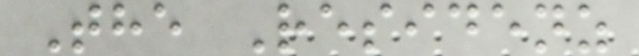The Residenz
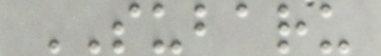SUBARU
